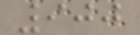900
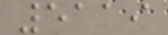5119
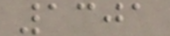1301
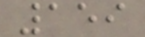159
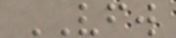VFW
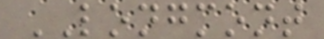LONGMONT
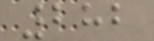282
